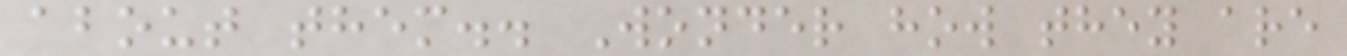about them.. Wonder how they are
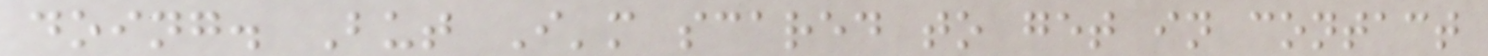doing. But I'm scared to get in contact
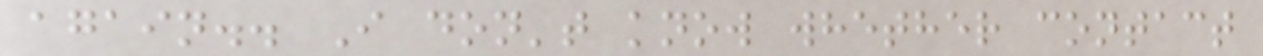again.. I don't know whether contact
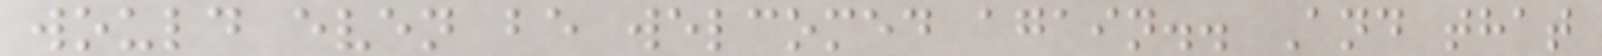would even be welcomed again.. And that
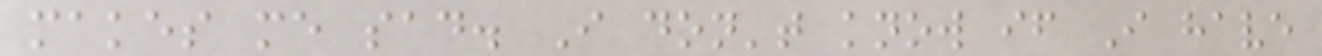makes me sad. I don't know if I have
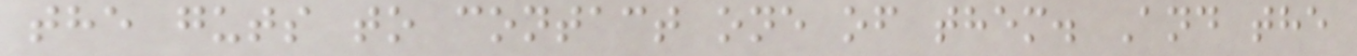the guts to contact one of them. And the
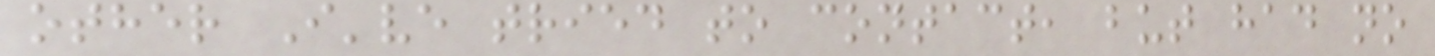other I've tried to contact, but had no
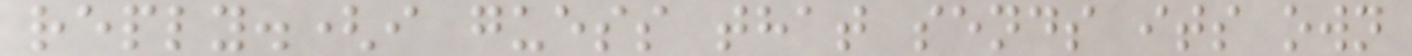reply.(i guess that sends its own
